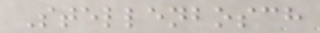Stellenbosch
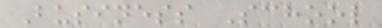Business School
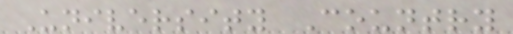University Country
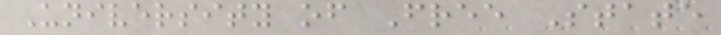University of Free State
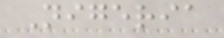Nigeria
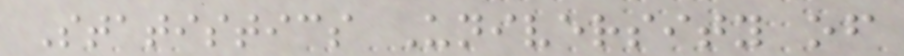Statistics University of
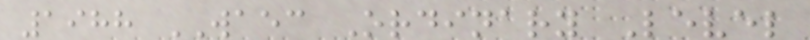1988 WAEC Ordinary Level
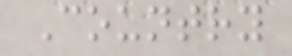Country
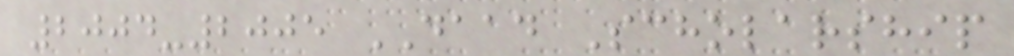2004-2005 DAAD Scholarship
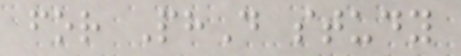for PhD study
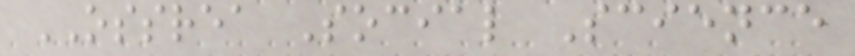OSSREA Social Science
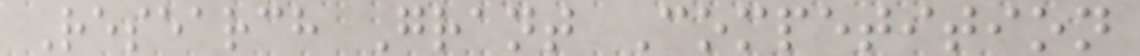Research Grant Competition
